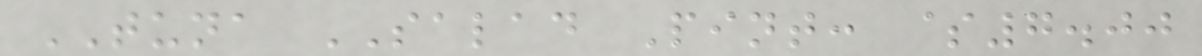TUNA SALAD Pint: $7.00
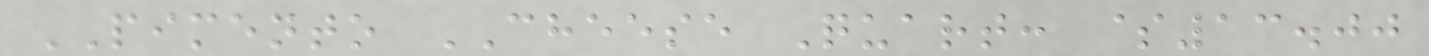PIMENTO CHEESE Quart: $13.00
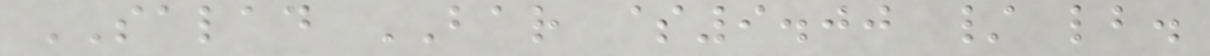SALAD BAR $9.00 / lb.
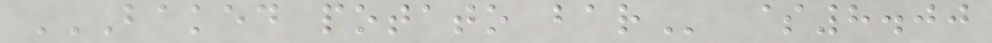BAKED POTATO BAR $8.00
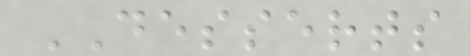DESSERTS
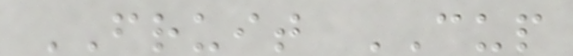FRUIT CUP
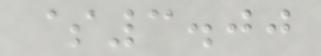$3.00
